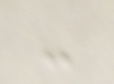-
